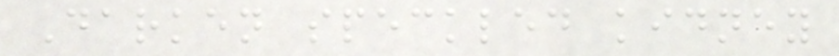Darken speckled kidney
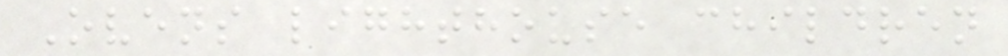Ovens lighthouse children
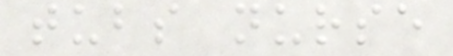tubs nurse
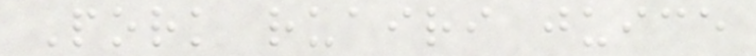Pork ruairi juice
